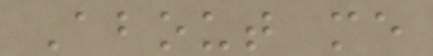About me
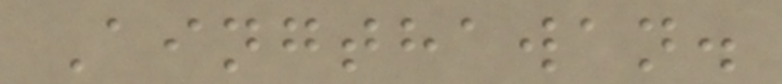Aingthawan.
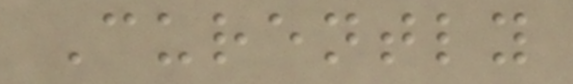Curently
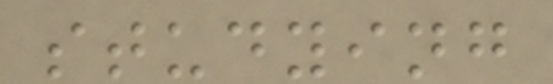studying
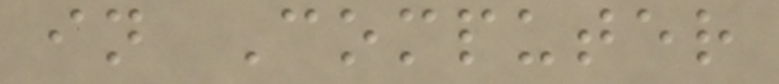in Computer
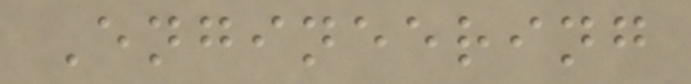Engineering
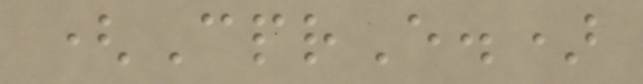(CprE.)
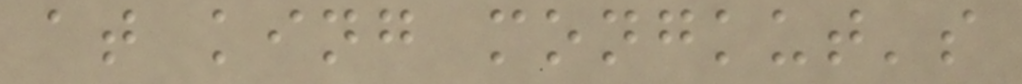at king mongkut's
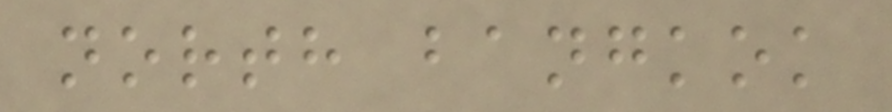north bangkok
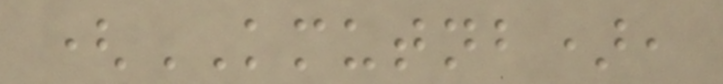(KMUTNB),
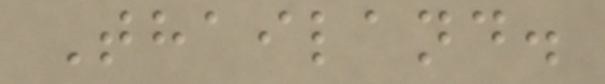Thailand.
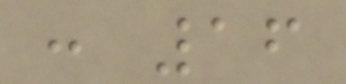: 16
